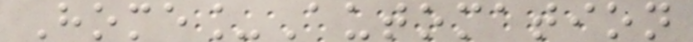Home_Automation
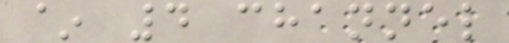~ 4 channel
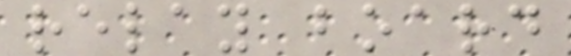relay board
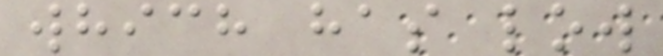which has low
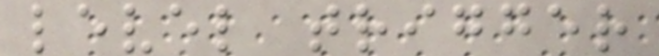level trigger
